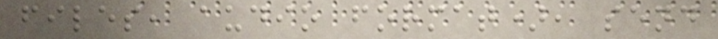files, audio format), send
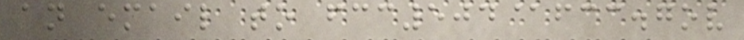an email to fcc504@fcc.gov
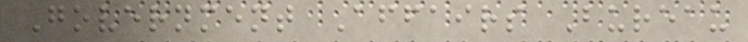Government Affairs Bureau
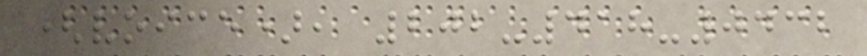(voice), 202-418-0432
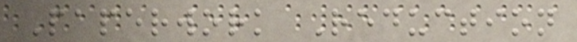Paperwork Reduction
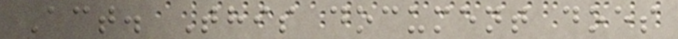Act. This document does
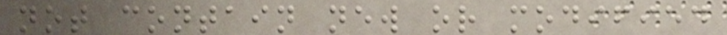not contain new or modified
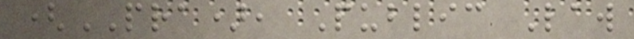(PRA), Public Law
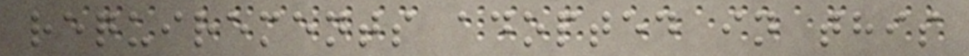requirements adopted in this
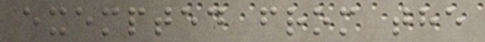exempted from the
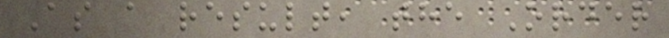As a result, the Order
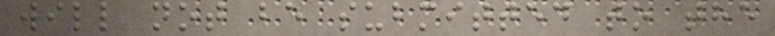will not be submitted to the
